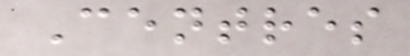Centres
